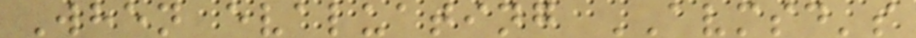When evaluating AVMSD's
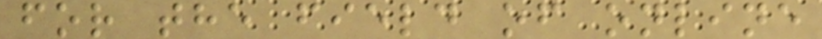for the field of online
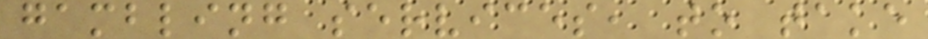gambling services, to take
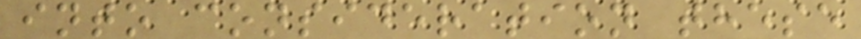into consideration these
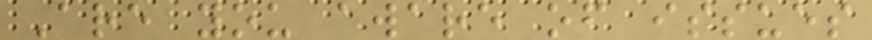Are you aware of issues
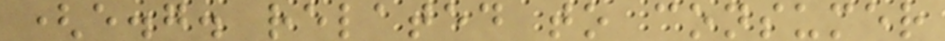(e.g. related to consumer
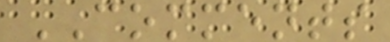COMMENTS
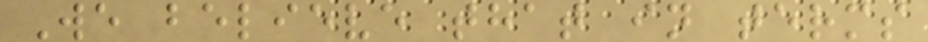We believe that in terms
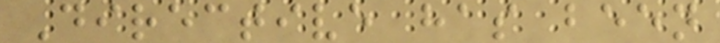Directive has been
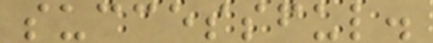successful.
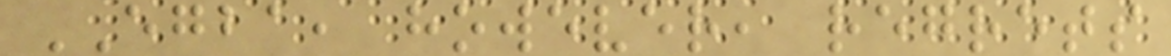EGBA, however, regrets
